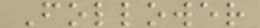Follower
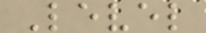Level
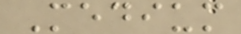Medium
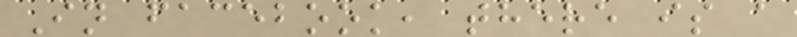In facebook, there is a
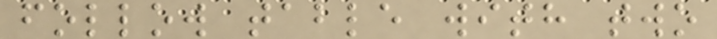follow table with two
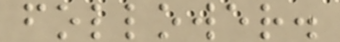follower.
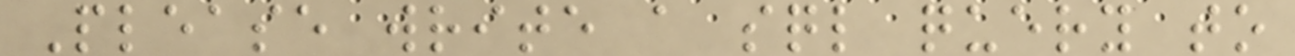Please write a sql query to
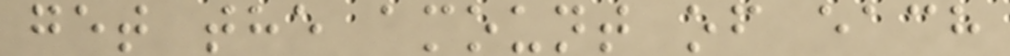get the amount of each
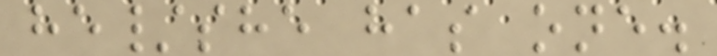he/she has one.
